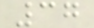37
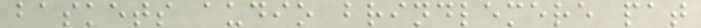baskets audio brindlemere pat
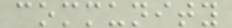community
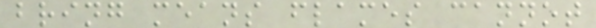bring means flames cannot
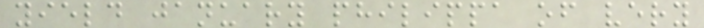yield january philippa of very
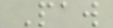Paw
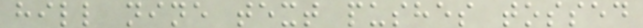hill nine text pushes tossed
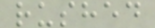rushed
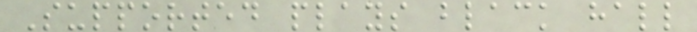Supported plays black hall
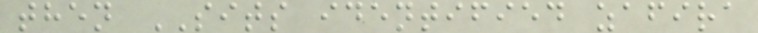then SITS identified zafira
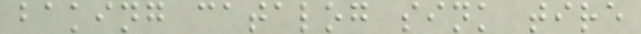baking catalog sink tire
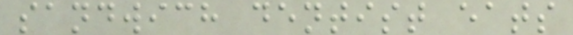sandwich dentist eats
